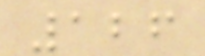126
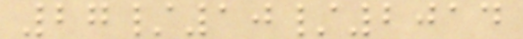27/10/2014
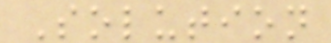Solution
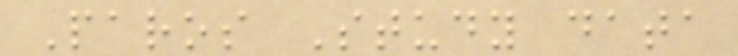Paros Study data
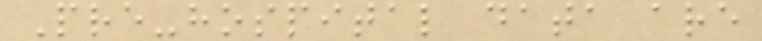Pre-hospital data are
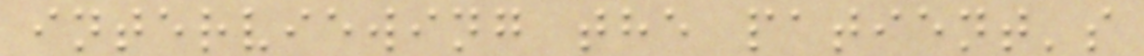interviewing the patient's
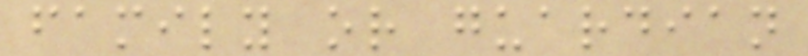family or guardian
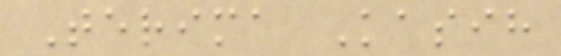Terima Kasih
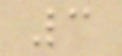3
